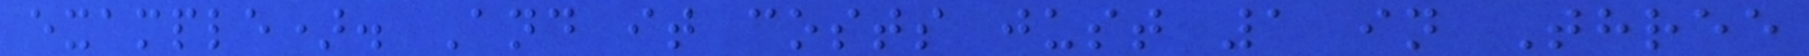example). And it costs just 1 in Three
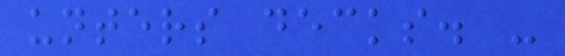unters decks. -
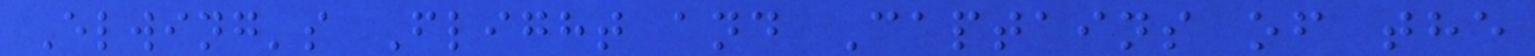Elwing's Flight and Captains of the
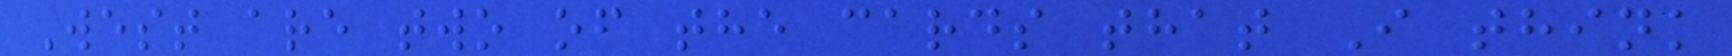West are two of the cards that I think
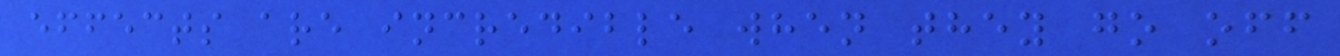effects are incredible when they go off
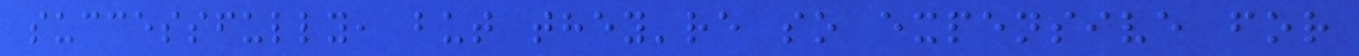successfully, but they're so expensive for
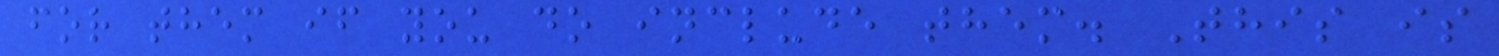for them if you do include them. This is
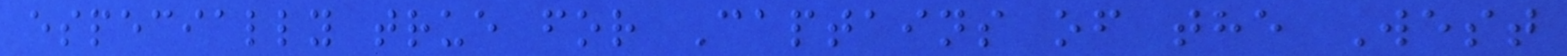especially true for Captains of the West
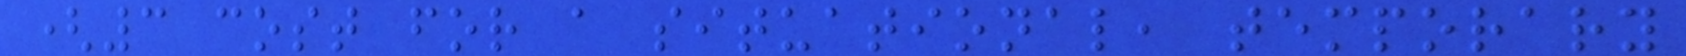(3 cost for a situational, temporary
